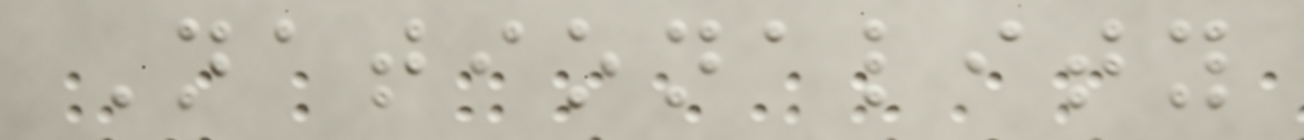Nationality
